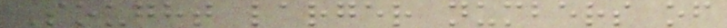Sought larger numbers of
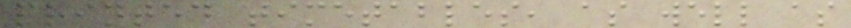printed timetables, as well as
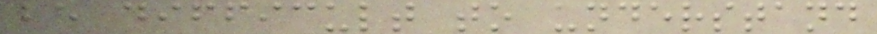be difficult to understand
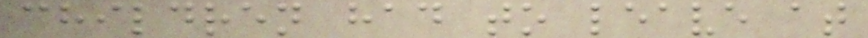children had to leave at
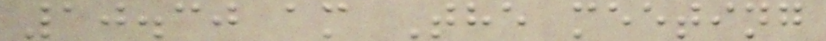10.30 am The meeting
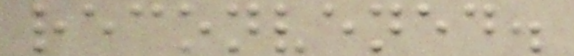reconvened.
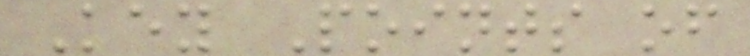Key Points of
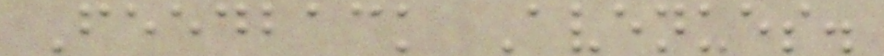Feedback Avenues.
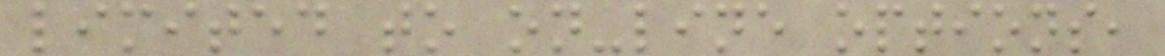limited to on-line options,
